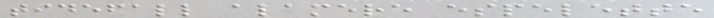tidefall alamere espelette
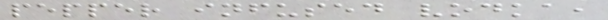pepper infused vodka,
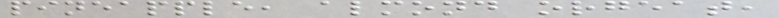pineapple, almond orgeat,
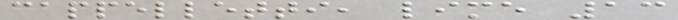cappelletti, lime 13
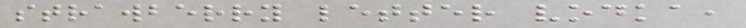strawberry letter vodka,
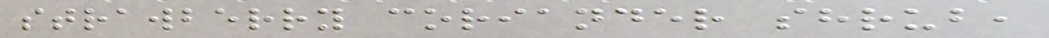strawberry coriander shrub,
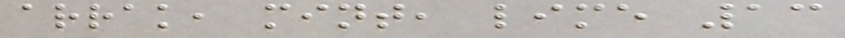arrak, mint, lime 13
